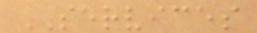SERVICES
